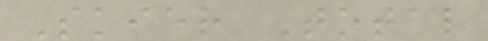Skier Total
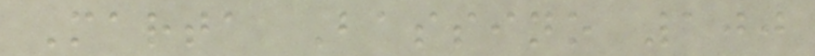Marta Bassino 100
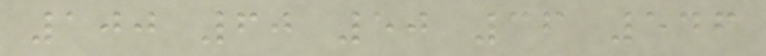100 60 50 36 546
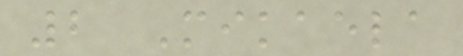2 Mikaela
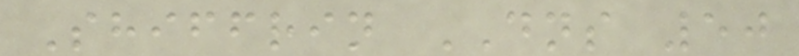Shiffrin DNS 50
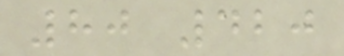80 420
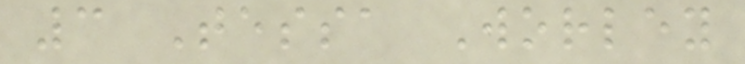3 Tessa Worley
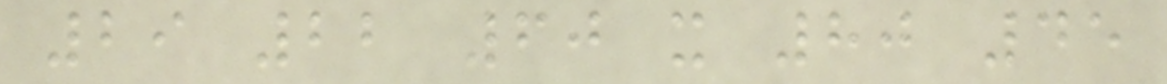29 22 60 x 80 45
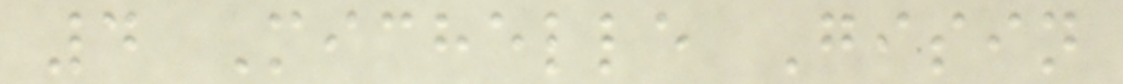4 Michelle Gisin
